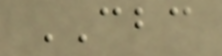CBC
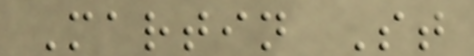Martin St
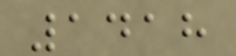1418
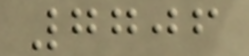7706
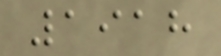1918
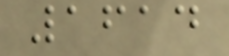1614
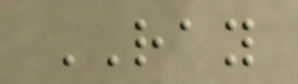RAY
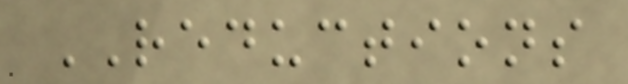REDUCTIONS
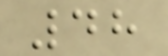48
